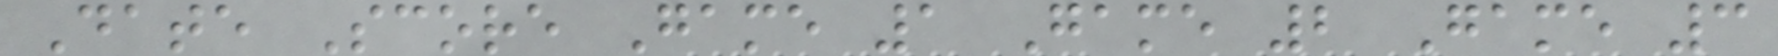Date Score Game 1 Game 2 Game 3
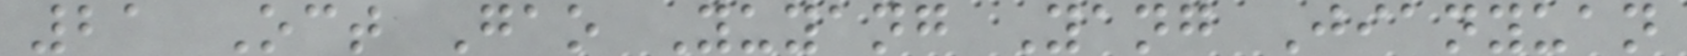21 Oct Gao Yuyang Yang Jianyuan
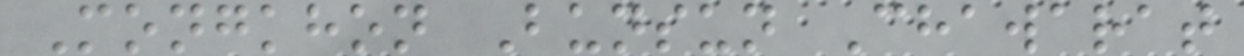Mongkhon Bunsun Chawarat
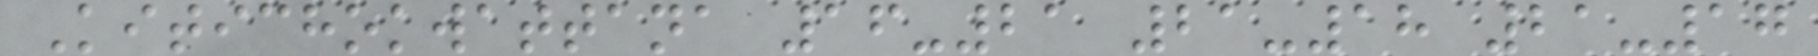Kitichokwattana 16-21 21-18 21-17
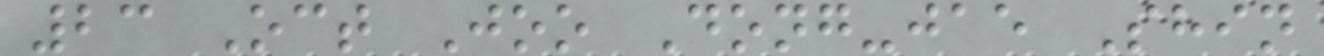23 Oct Joo Dong-jae Shin
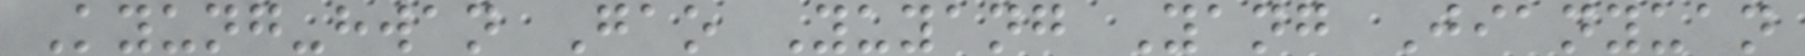Kyung-hwan Gao Yuyang Yang Jianyuan
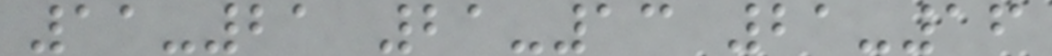11-21 21-13 21-16
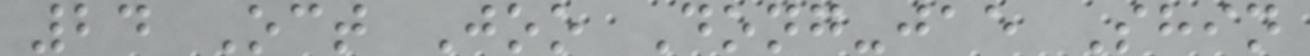24 Oct Joo Dong-jae Shin
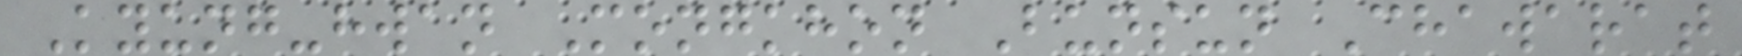Kyung-hwan Mongkhon Bunsun Chawarat
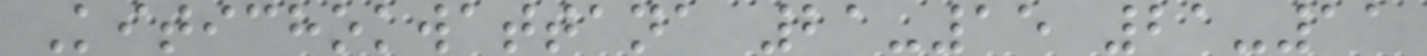Kitichokwattana 21-15 21-11
